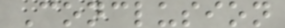Conclusion
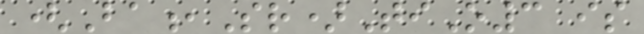(Ba,Sr)TiO3 is
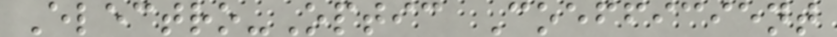Electro-Optic Coefficient
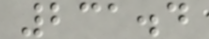231.4
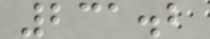231.2
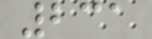231
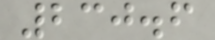230.6
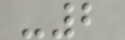-2
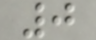0
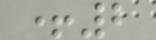+2
